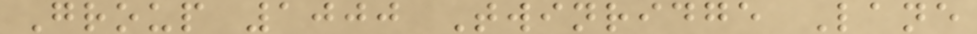Group 1000 Twinridge Lane
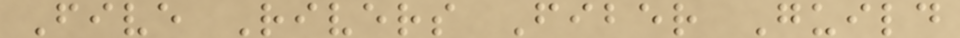Five Rivers Fiber Guild
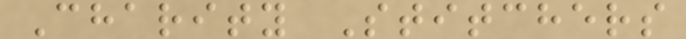Charity Stitchers
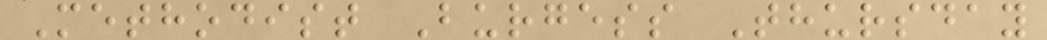Methodist Burgess Thursday
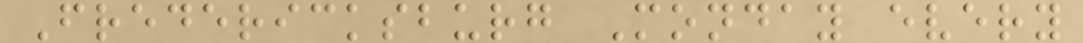Fredericksburg Monday every
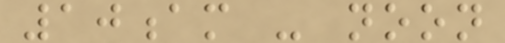10am - noon
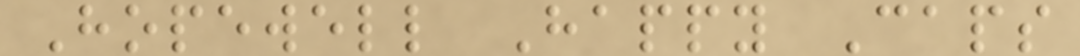Hopewell Happy Caps
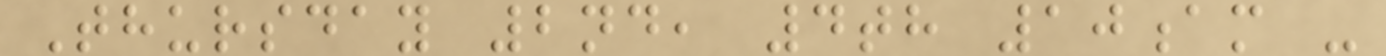Thursday 2nd, 4th 10am -
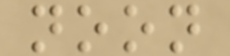noon
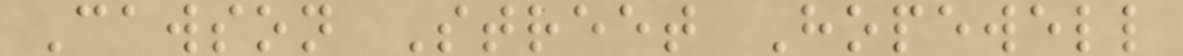Cawson Street Hopewell
